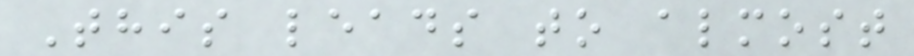This leads to almost
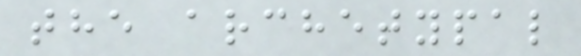the archetypal
